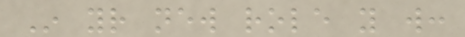In your new role you will:
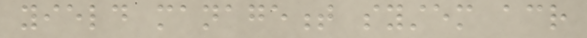yield management system across
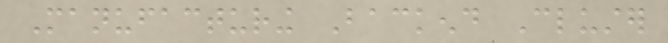Manufacturing Backend Cluster
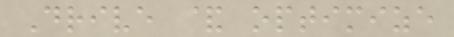Drive & optimize
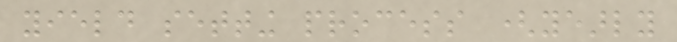yield setting process (yearly
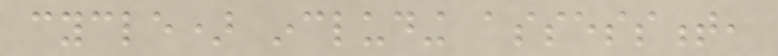cycle) including assessment,
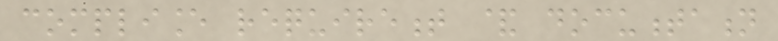compliance requirement & documentation
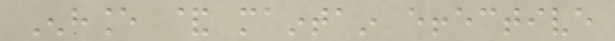Enhance & maintain effective
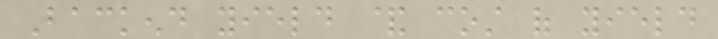Backend yield & cost of yield
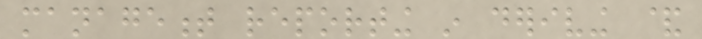management reporting in deriving &
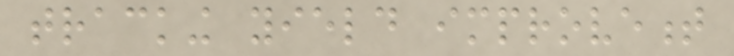tracking yield improvement
